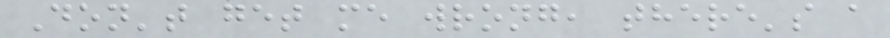Don't get me wrong, there's a
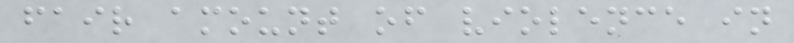fair amount of violence in
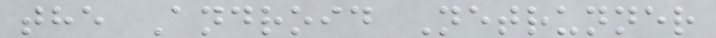the Android Netrunner
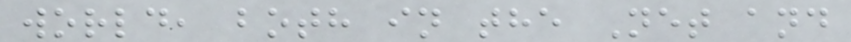world, both in the Net and
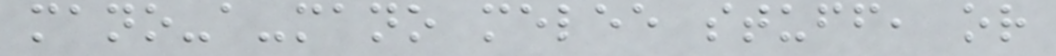mano-a-mano melee stuff, or
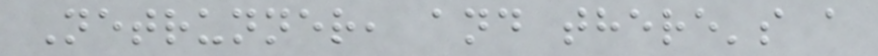Netrunner, and there's a
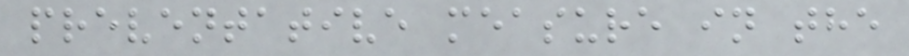preventative measure in the
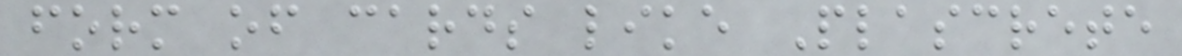form of cards like Plascrete
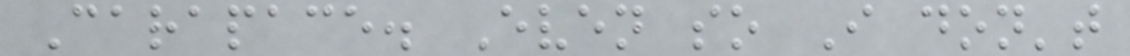Carapace. Even so I don't
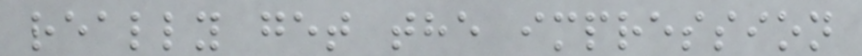really get the impression
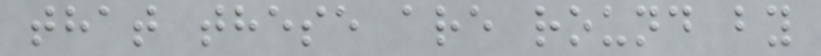that these are round by
